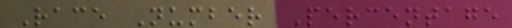Race Number Percentage
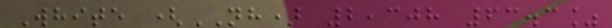White (NH) 2,308 63.3%
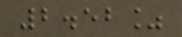2.52%
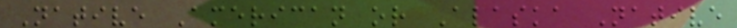Native American or Alaska Native
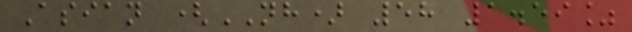Asian (NH) 58 1.59%
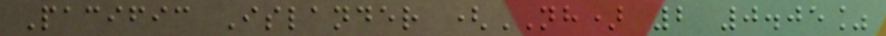Pacific Islander (NH) 2 0.05%
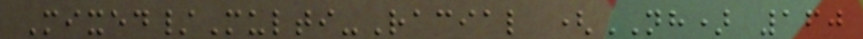Mixed/Multi-Racial (NH) 160
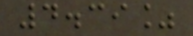4.39%
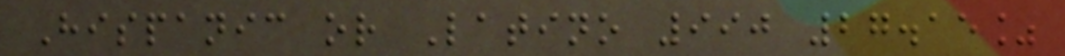Hispanic or Latino 990 27.15%
